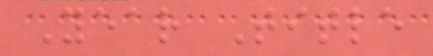Year Title
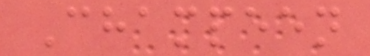Champeen
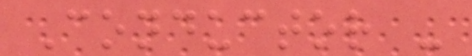Conductor -
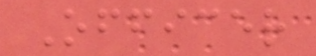Officer
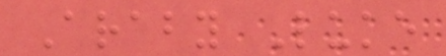Araby Luke
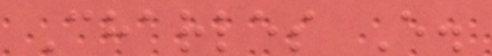Charles E.
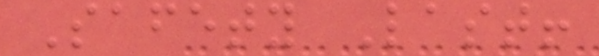Safety Last!
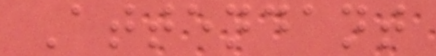Attendant
